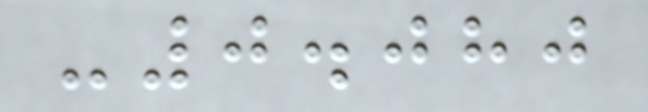-0.080
